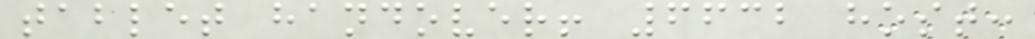tablet handover! 6632 host:
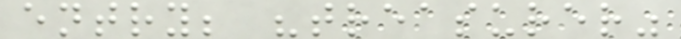entry; "treasurer"
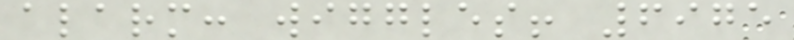alarm: wiggles! 6975
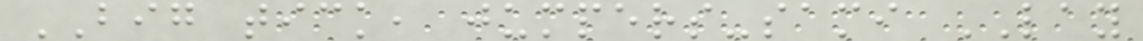BIG tick, jumpers-sami LAY
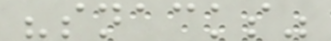"snacks"
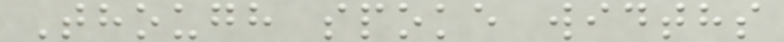Though spoke widths
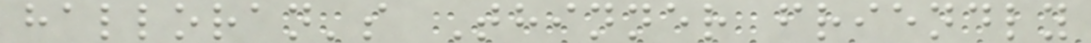halloran's Thinner friendly
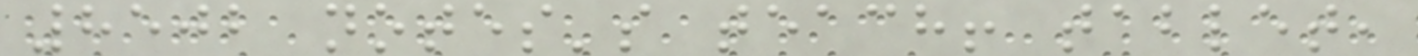8502 notes's teach! tablet,
